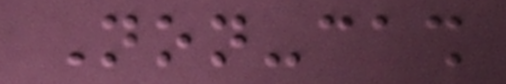Non-cash
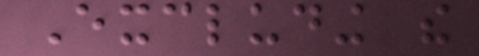Excluding the
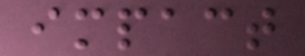impact
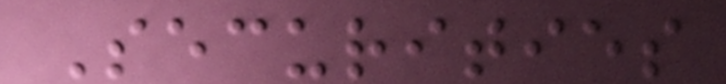Securities
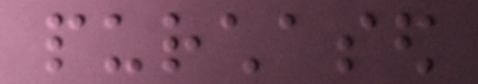purchased
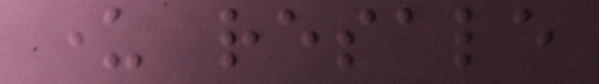under resale
